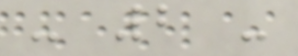- 2 -
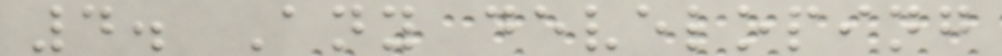4. Any developing
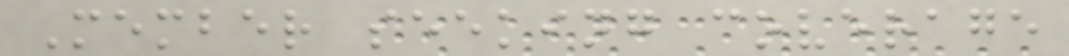Member seeking coverage
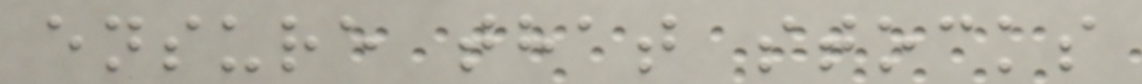ensure that stocks
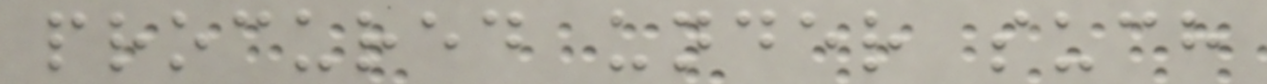procured under such
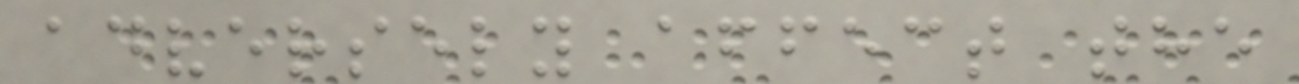adversely affect the
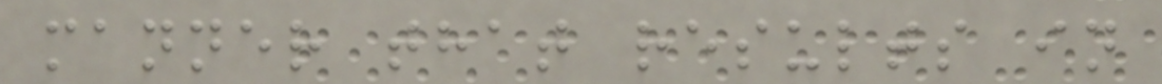manner that results in
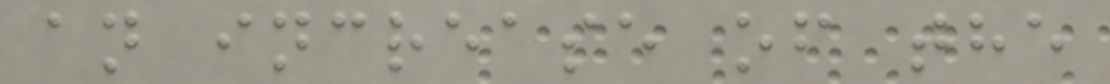an increase of the
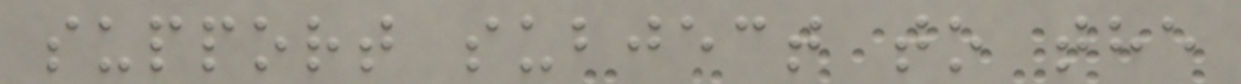support subject to the
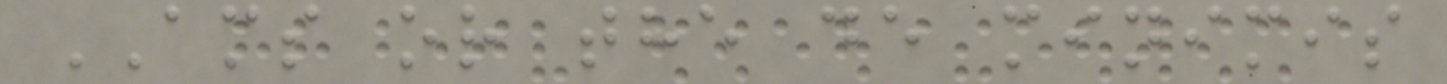AMS or the de minimis
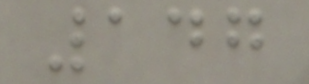147
